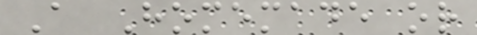A Homemade or
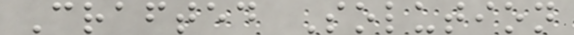Crafted Solution
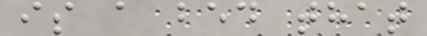is a bed that
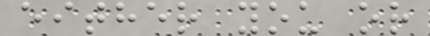either you or
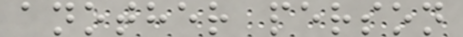another person
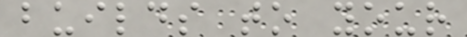builds to your
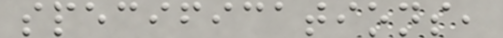specifications,
